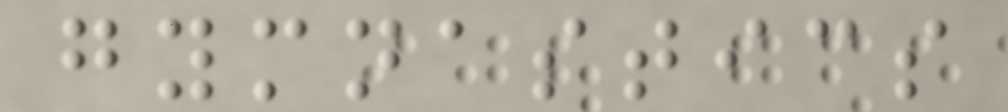gymnastics
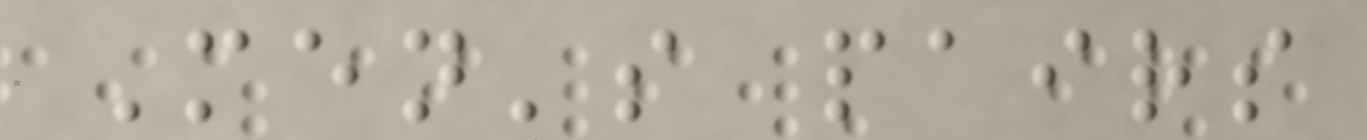Men's pairs
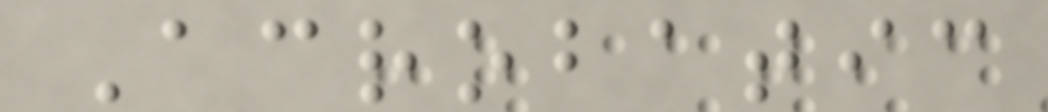Acrobatic
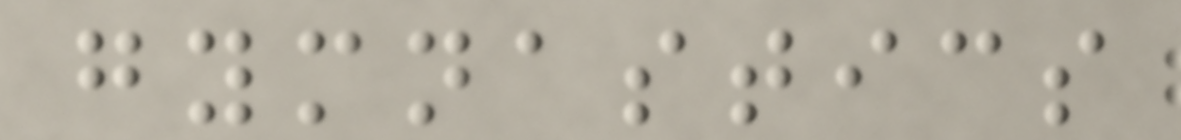gymnastics
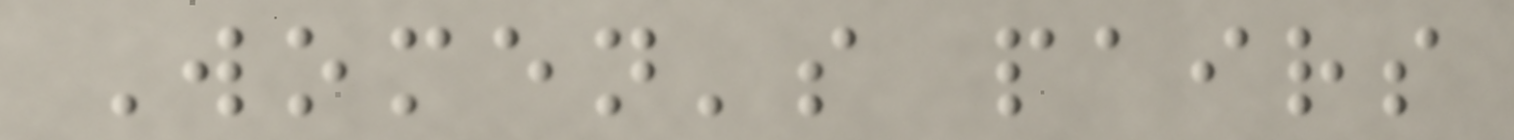Women's pairs
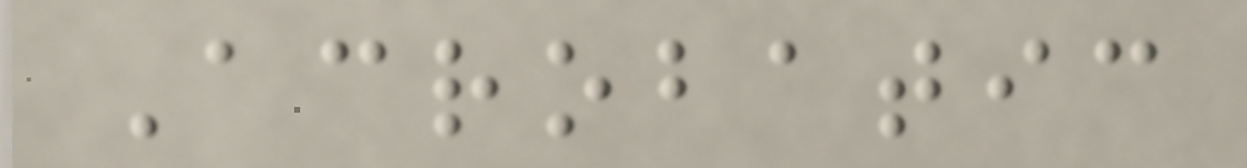Acrobatic
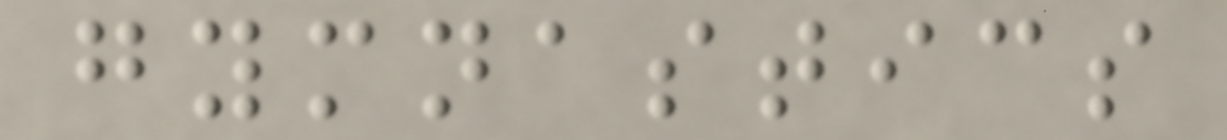gymnastics
